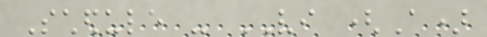Schedule - VI (A)
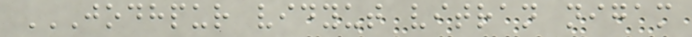JODHPUR VIDYUT VITRAN NIGAM
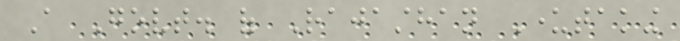A Govt. of Rajasthan Undertaking
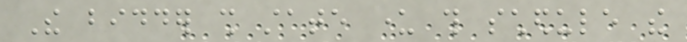The bidder shall state under this schedule the
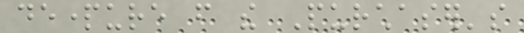departure from the Purchaser's
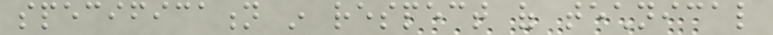specification in respect of technical
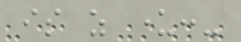is as under:-
